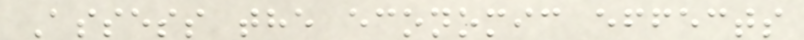Assess the economic effects
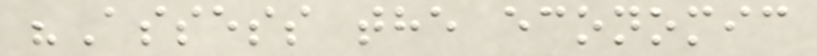"Assess the economic
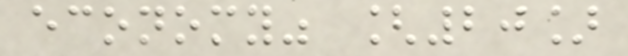economy" [20]
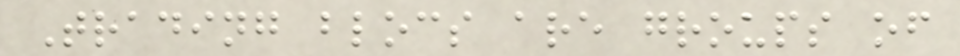Trading blocs are groups of
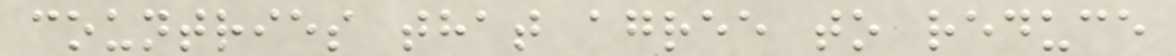countries that agree to reduce
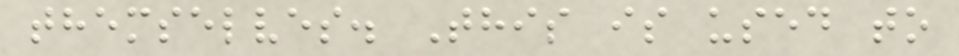themselves. This is used to
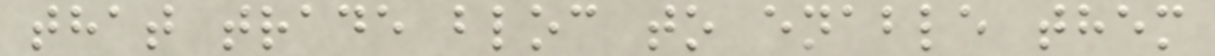that trade bloc to enable them
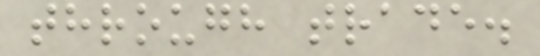through trade.
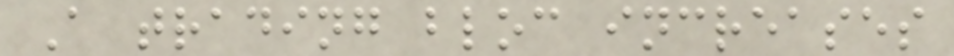A trading bloc increases
